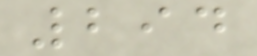294
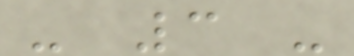- 3 -
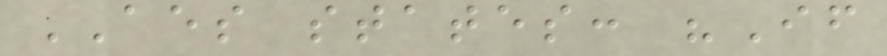AES states: "If
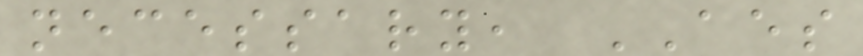necessary, AES
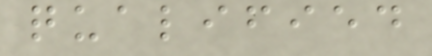qualified
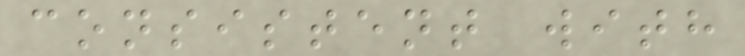consistent with
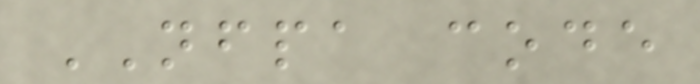NFPA code
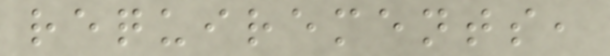requirements,
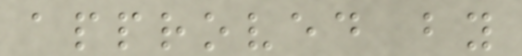approved by
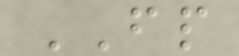FP
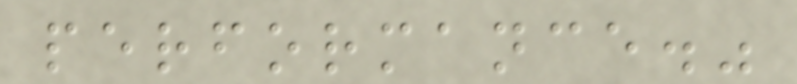performance."
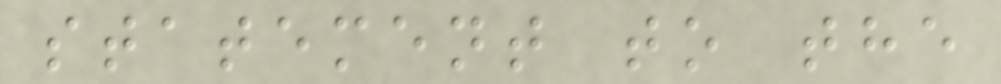statement to the
